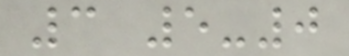3 5-0
